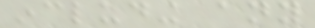including any
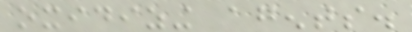oxidizing agents.
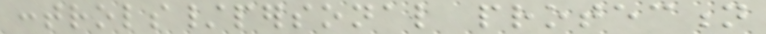controls/personal protection
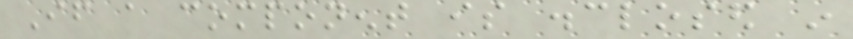If a component is disclosed in
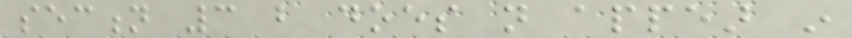section 3 but does not appear in
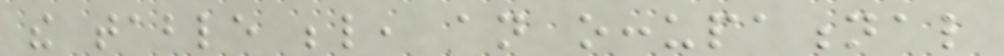the table below, an occupational
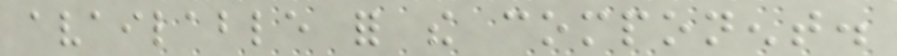available for the component.
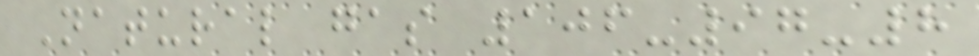Natural gas 106-97-8
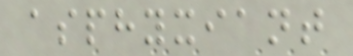asphyxiant
